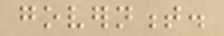government.
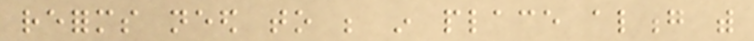reforms need to be in place along with
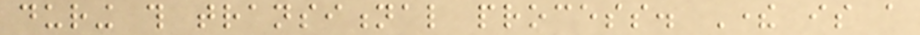during this transitional process. There is a
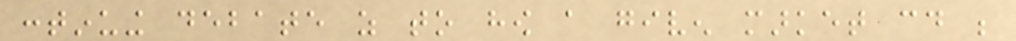continuing debate as to how a given market could be
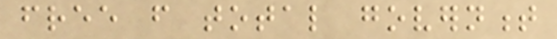free from total government
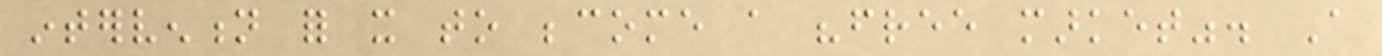intervention for it to become a "free market". A
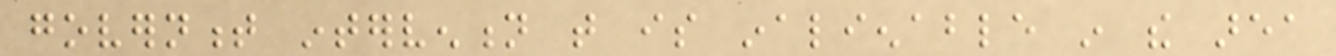government intervention that is inalienable in the area
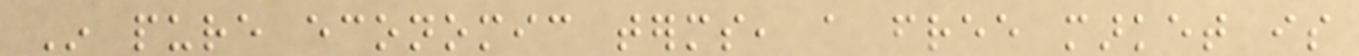In pure economic terms, a free market is
